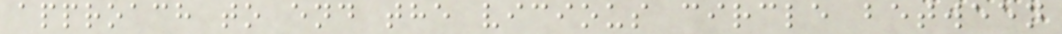approach to end the vicious circle between
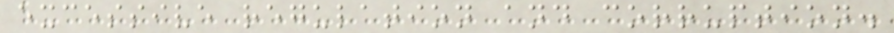excessive regulation and corruption.
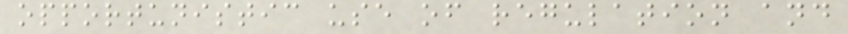opportunistic use of regulation and
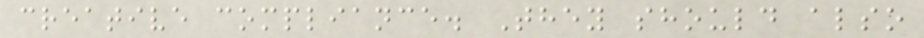creative compliance. They should also
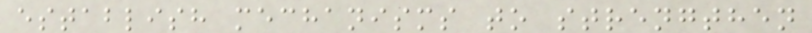establish mechanisms to strengthen
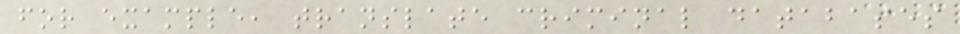for example, translate criminal databases
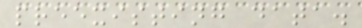preexisting data.
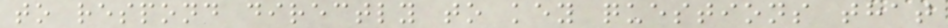to respond directly to key questions that
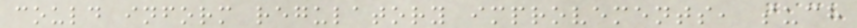could inform regulatory improvements, such
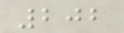202
